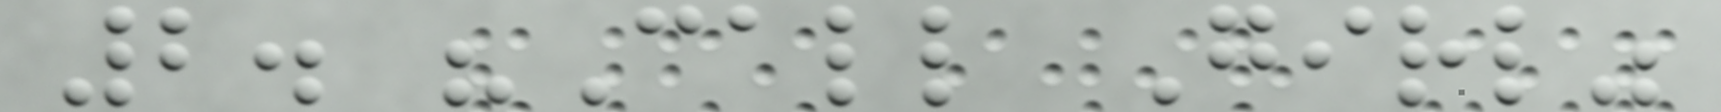2. "Call Girl"
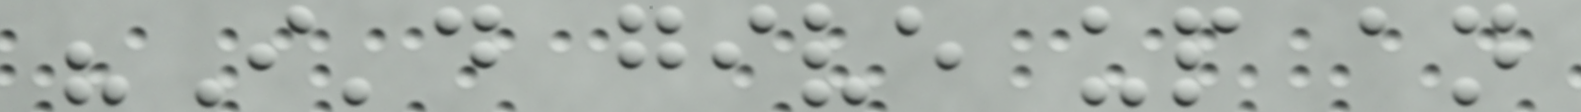"I'd give up an
